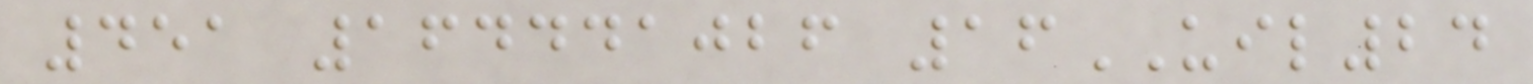451 164441026 16UIL24
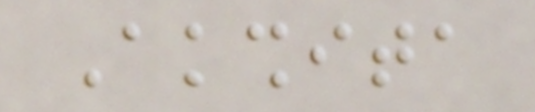Akshita
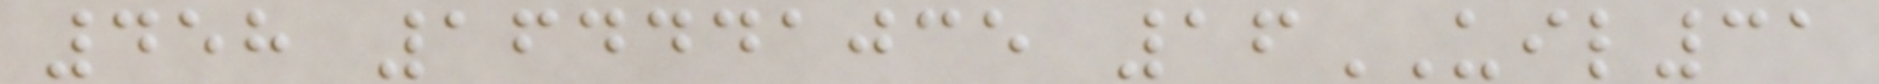458 164441035 16UIL31
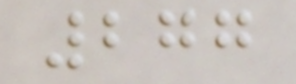277
